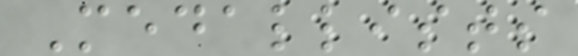Medallists
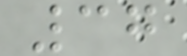37
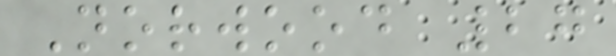Norwood 27
